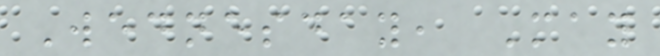Wednesday, May
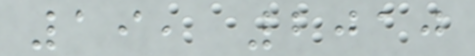19, 2010
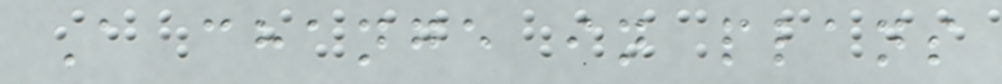A change in plans
